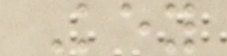Key
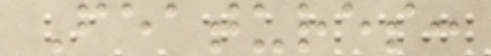Features:
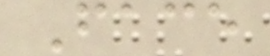Face
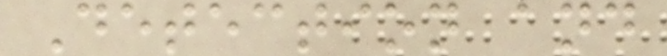Detection and
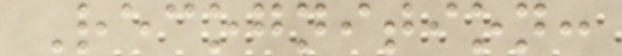Recognition:
